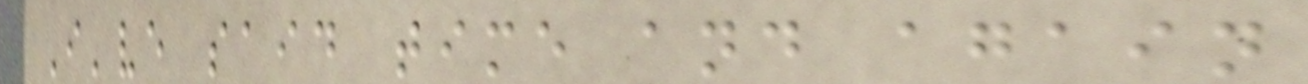I've said time and again
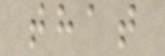that
